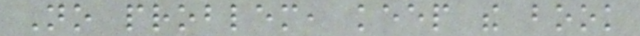No problem, keep the book
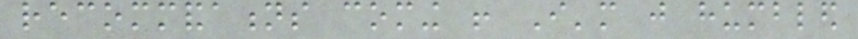recommandations coming ! I'm just humbled
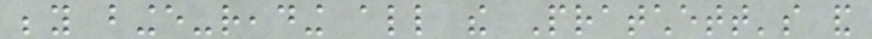beyond binge-reading all the Pratchett's and
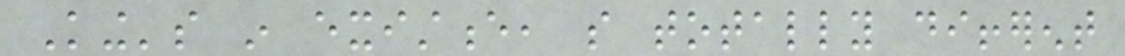King's in existence, so totally different
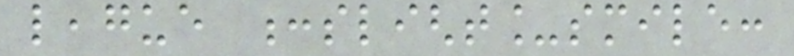league :slight_smile:
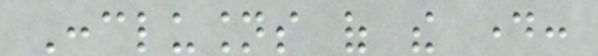Conclusions of the day:
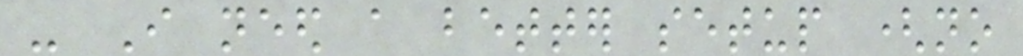- I need a better setup (no
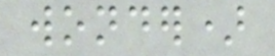wonder)
